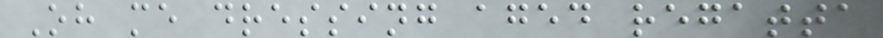Oh me dressing aged regatta
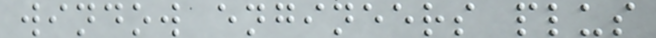window engineers plus
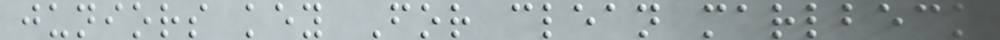juniors key For clean marlbeck
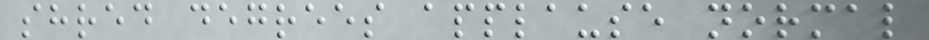shred degrees applause normal
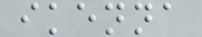ikenna
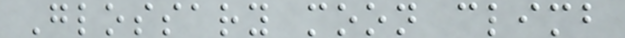Glossary moon climb
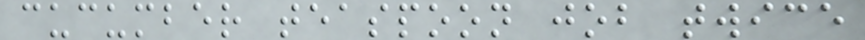cucumber teaspoon job twice
